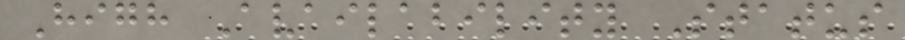High Availability Status
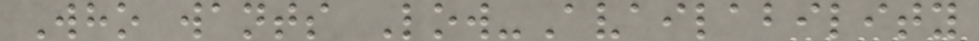Who wants Low-Availability
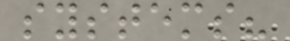systems?
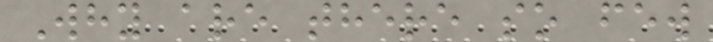Why are there so few
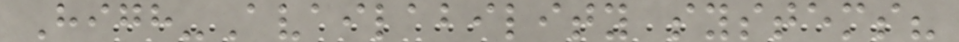High-Availability systems?
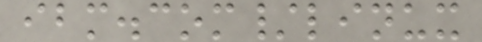ibm.com/linux
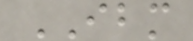IBM
